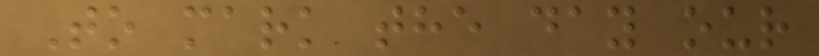To mark the day our
